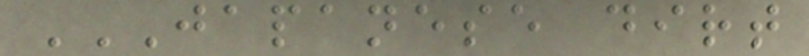JAPANESE DIRT
